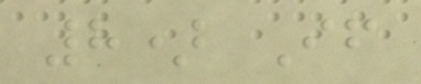8) If
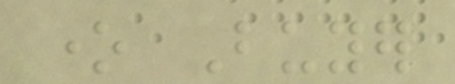one Buyer
